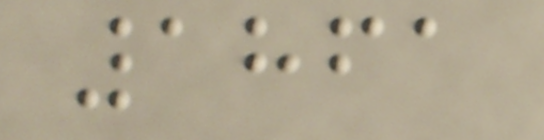1861
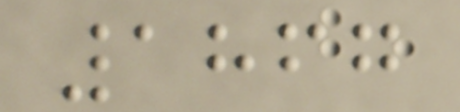1867
